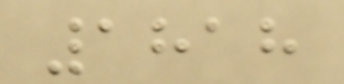1818
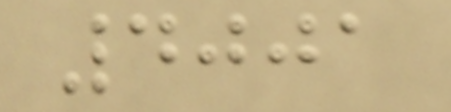4001
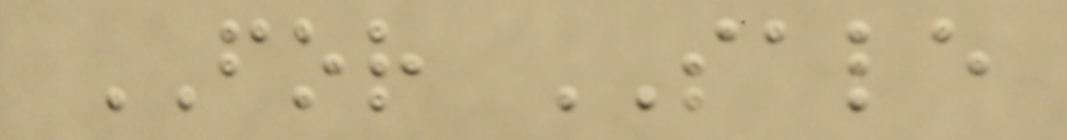FOR SALE
